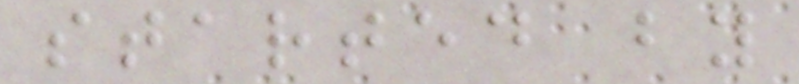started by
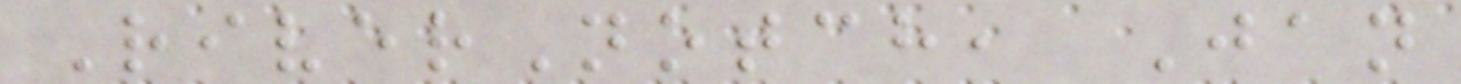RiverNotch, Jan
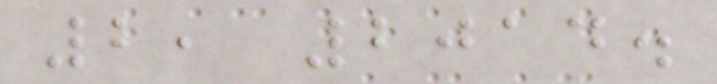2, 2014.
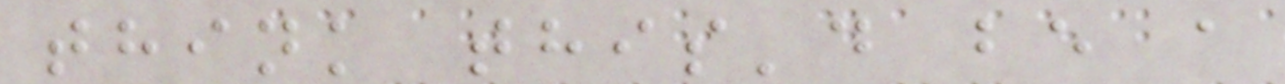think this'd be a
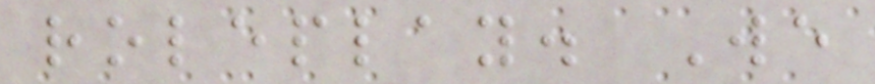roleplay. We
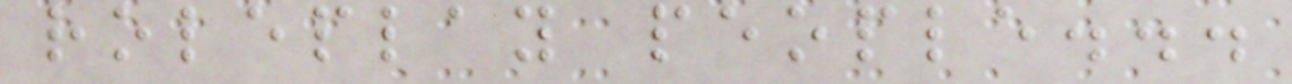roleplay people...
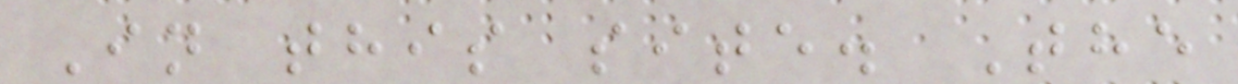In this site. The
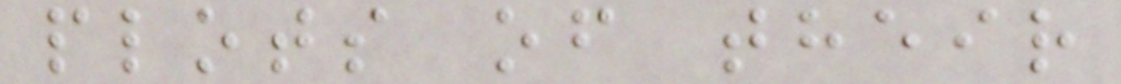plots of their
